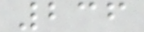236
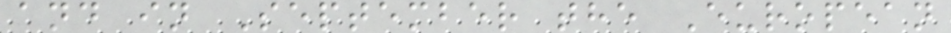and in September the European
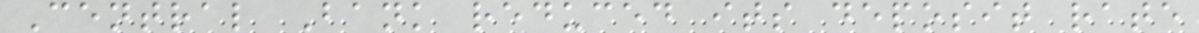Central Bank reduced its deposit rate
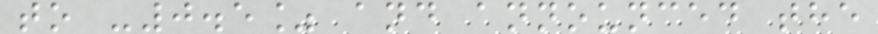to -0.5% and announced the
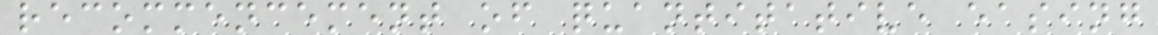recommencement of quantitative easing
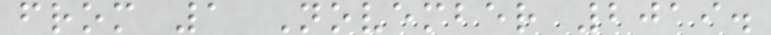from 1 November 2019.
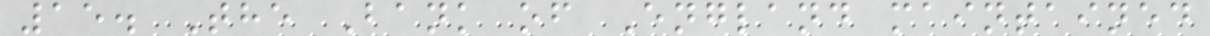15. The Bank of England maintained
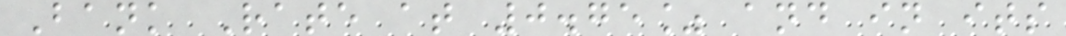Bank Rate at 0.75% and in its
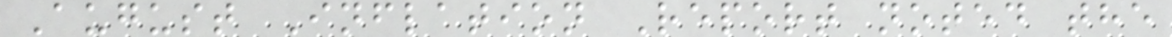August Inflation Report noted the
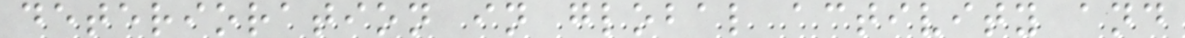deterioration in global activity and
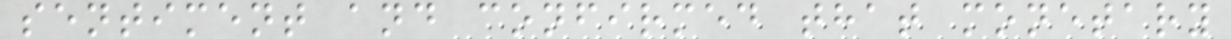sentiment and confirmed that monetary
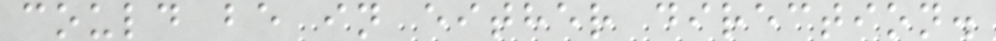could be in either direction.
